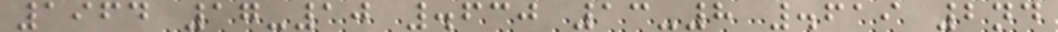1964 17-10 .630 13-8 .619 2nd
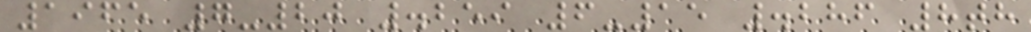1965 7-20 .259 6-15 .286 8th
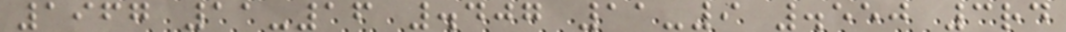1967 11-16 .407 11-9 .550 3rd
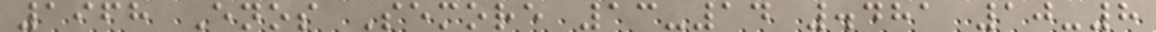1968 Enos Semore 13-14 .481 10-8
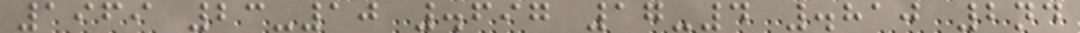1969 23-10 .697 17-4 .810 2nd
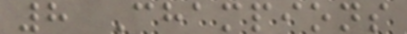8 Champions
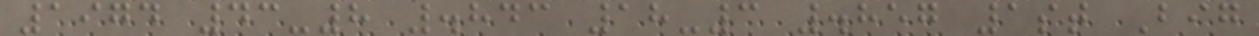1974 43-8 .843 18-3 .857 1st Big
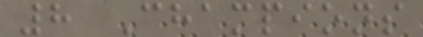8 Champions
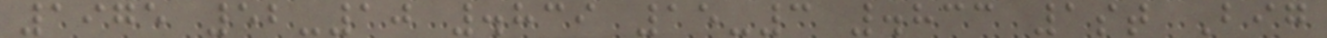1975 52-10 .839 15-3 .833 1st Big
